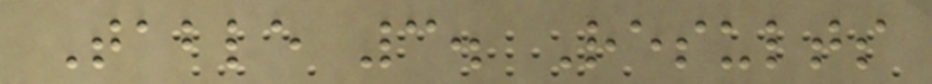Table 3. Results
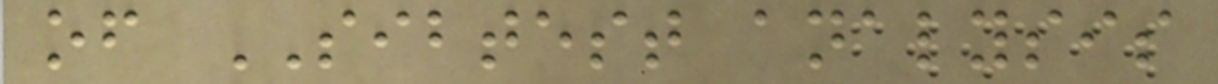of SIBTEST analysis
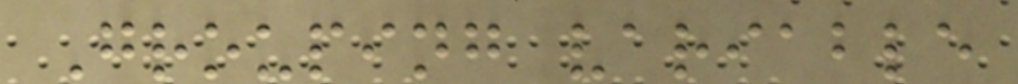Grouping variable
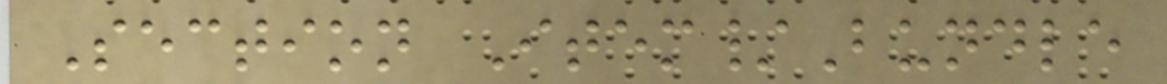Section Item/Bundle
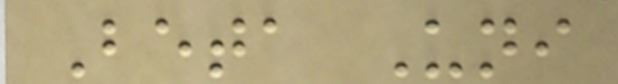Beta Uni
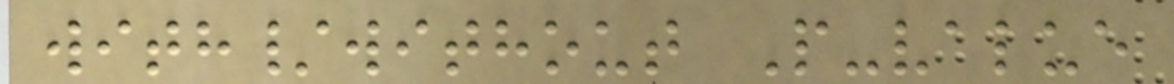with/without P-value
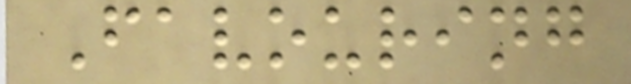Favouring
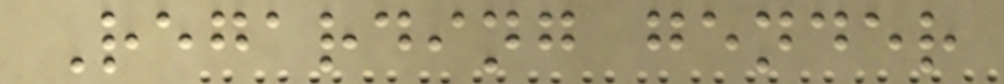Regarding gender
